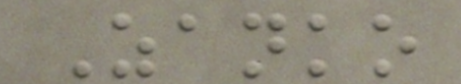Zanko
